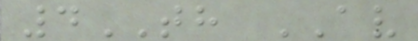4TH AV
